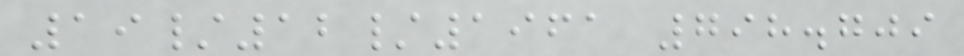19/12/1961 798.709
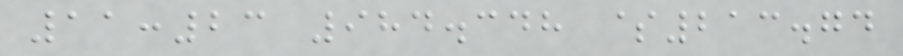11:23 984.348 $213.74
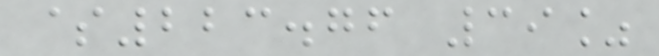$223.76 39%
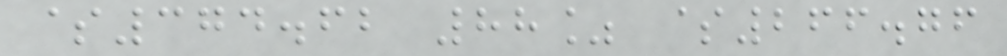$374.62 88% $266.76
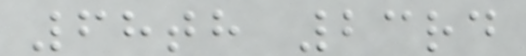68th 23rd
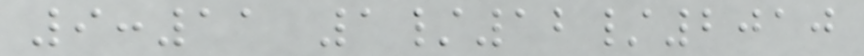9:11 1/12/2010
